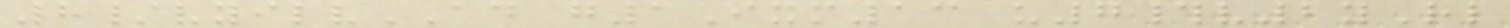8/vyilvAD g1Ixm13 u7#v2yRl
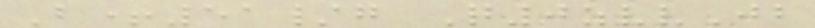B+51/g Q0zvvJb
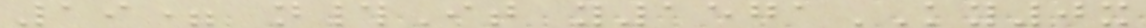19= n#It y1571KY0x
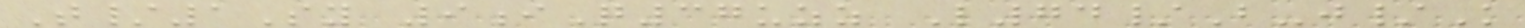T/1Sy 9iQ37uzz L74/B-j/K
